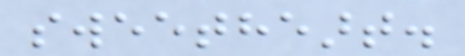sweetheart.
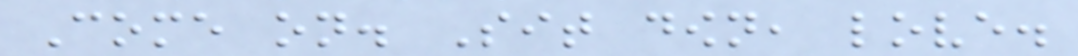Come on. Sit down, love.
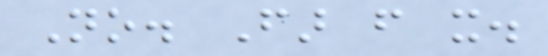No. Far from it.
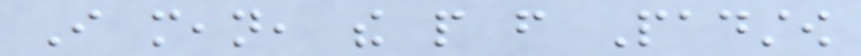I mean, the people from Padstow
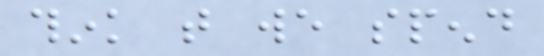think that we spend
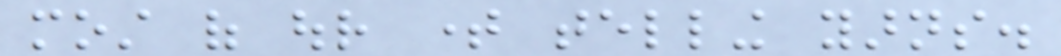most of our time telling yarns.
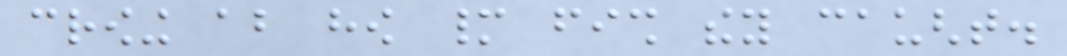crowing about how many fish they caught.
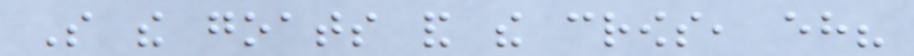So the goats and the crows, eh?
